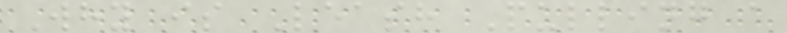Why is Leash Pulling a
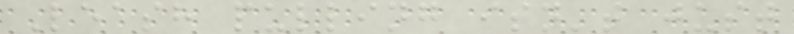Leash pulling isn't just
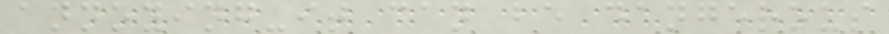annoying-it can be dangerous
